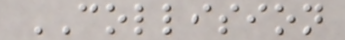COLLISION
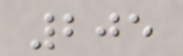205
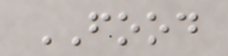FOOD
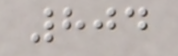804
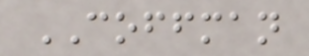COFFMAN
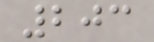203
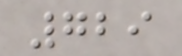729
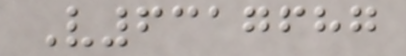V6317687
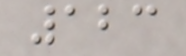123
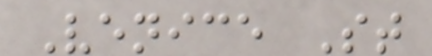Venice St
